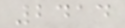2414
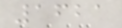1621
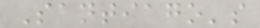Santiago's
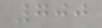700
